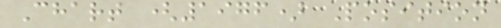Chart (1976) Position
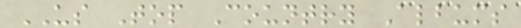US Top Country Albums
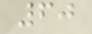60
